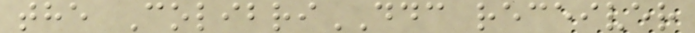the ColibriDDC receiver
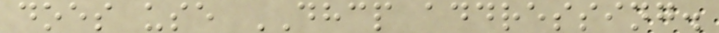does use DHCP addressing.
